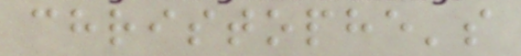christophe's
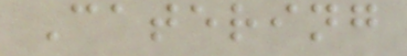Catering
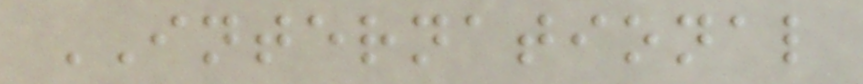INTERNATIONAL
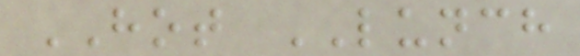HOT LUNCH
